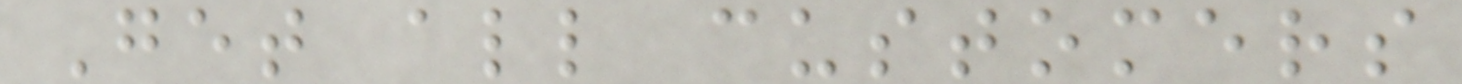Get all customers
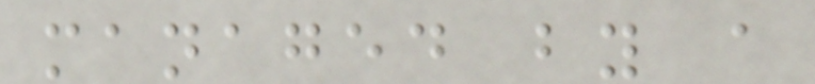managed by a
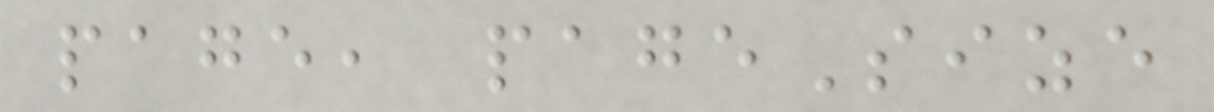page, pageSize
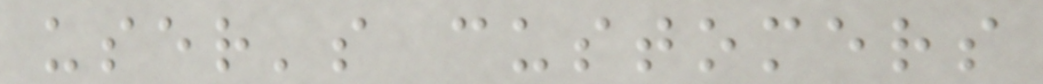user's customers
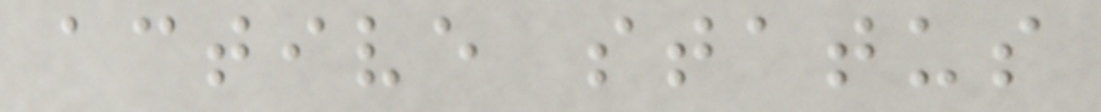active status
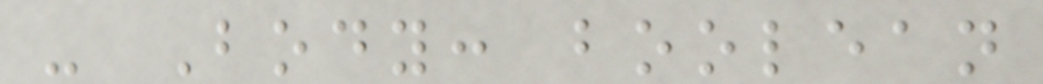- Body: boolean
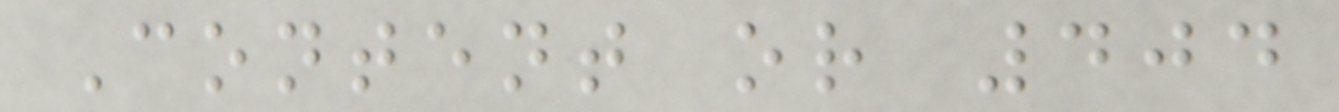Content or 404
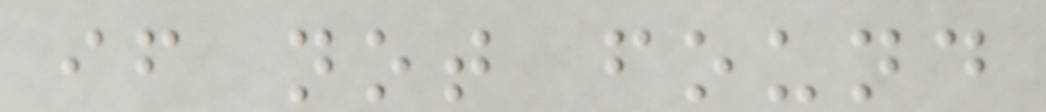if not found
